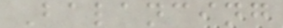Balancing
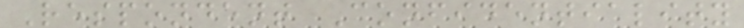Respondent Confidentiality
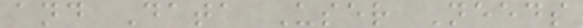and Data User Needs
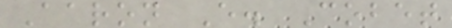Aaron E. Cobet
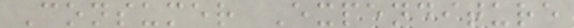Consumer Expenditure
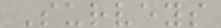Surveys
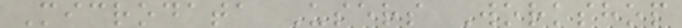Microdata Users Workshop
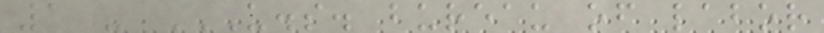1 - U.S. BUREAU OF LABOR
